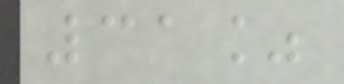31%
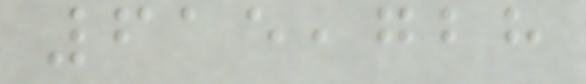615,728
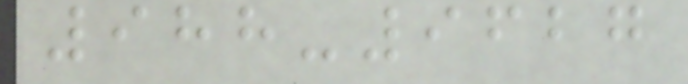988-9627
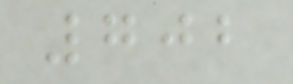702
